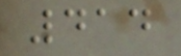414
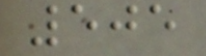505
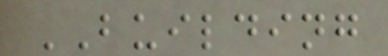BUILDING
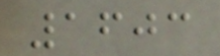1603
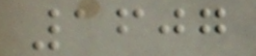1607
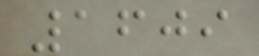1609
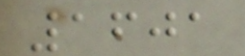1601
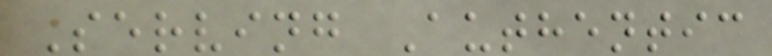Serving Authentic
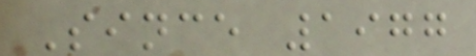Since 1977
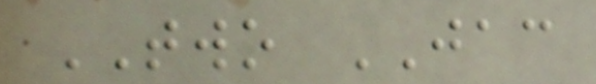TWO JAC
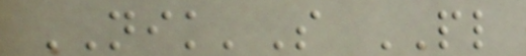NIK'S PL
